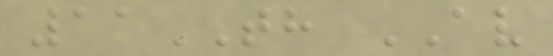11TH AV
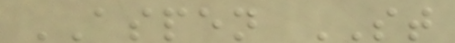ASPEN ST
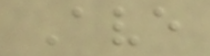Ave
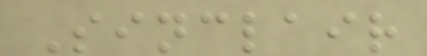Sinclair
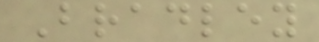Bradley
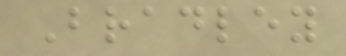Bradley
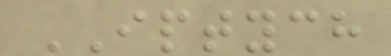IPTYCH
